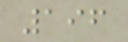196
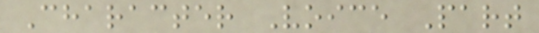Character Voice Part
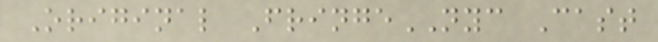Original FringeNYC Cast
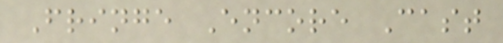Fringe Encore Cast
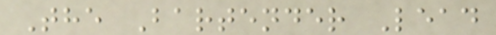The Bartender Lead
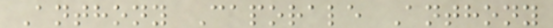Anthony Caporale Anthony
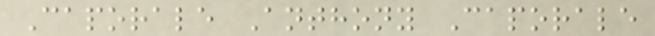Caporale Anthony Caporale
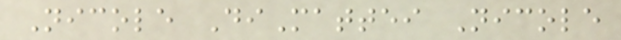Nicole DiMattei Nicole
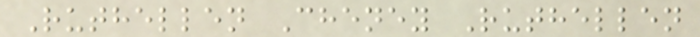Ruthellen Cheney Ruthellen
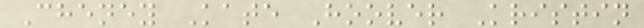Cheney Kate Hoover Kristin
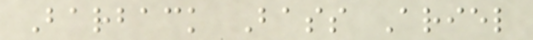Barback Bass Ariel
